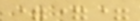===
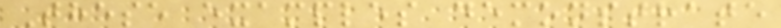These examples demonstrate
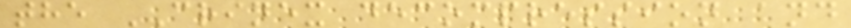the CRINEX decompression and
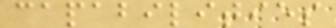capabilities
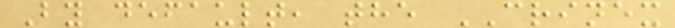By default, the CRINEX
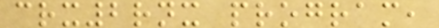crx2rnx program,
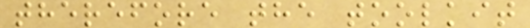therefore the toolkit
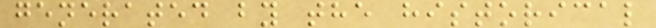generated by the historical
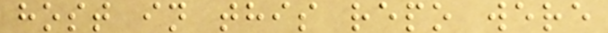host in this repo were
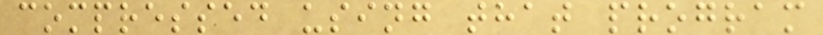compressed using that program
